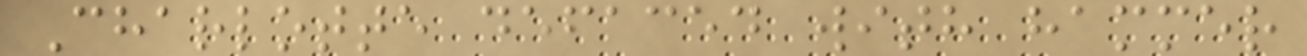Charlotte defaced with hammer
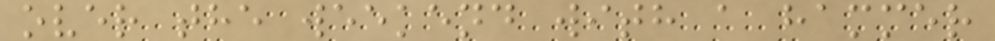over the weekend with a hammer
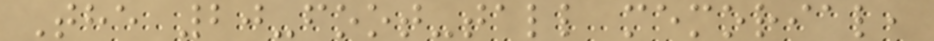The 20-foot-tall memorial,
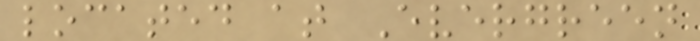located at Evergreen
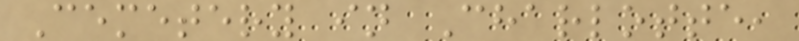Cemetery in Charlotte,
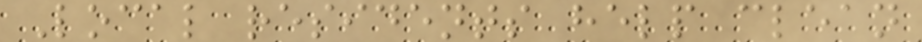Local residents help clean
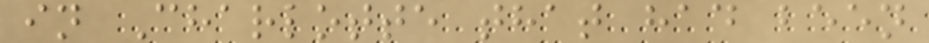in Charlotte that had been
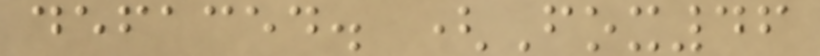defaced. (Fox46
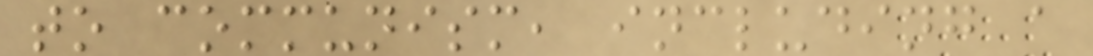to communism, including a
